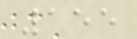155
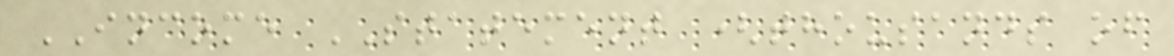INCOME STATEMENT (thousands of
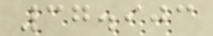37.903
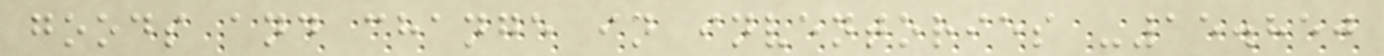goods and change in inventories -15.850
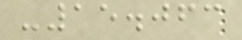-15.063
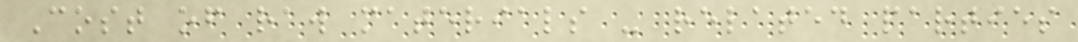Cost of raw materials - related parties
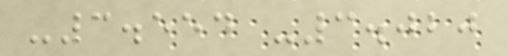-3.554 -3.020
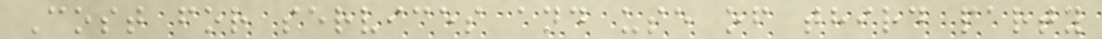Cost for services and use of third party
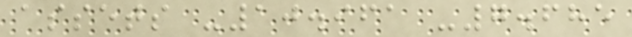assets -10.961 -7.685
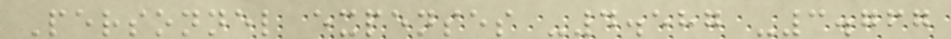Personnel expenses -4.587 -3.767
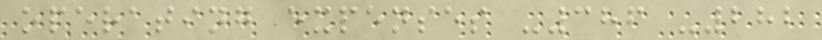operating expenses -386 -282
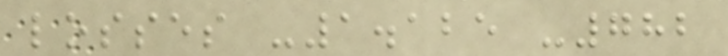losses -1.125 -782
